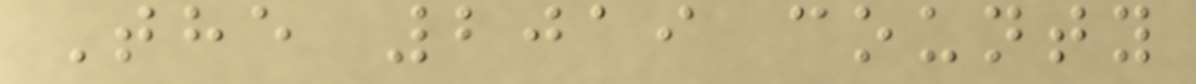The 2019 county
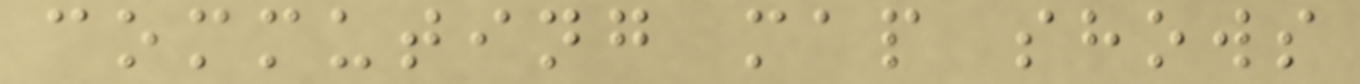commuting map shows
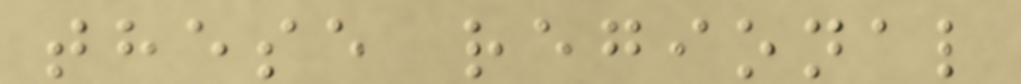these regional
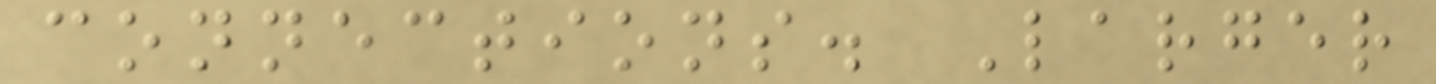connections. Larger
